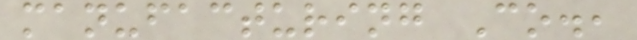manufacturing Co.,
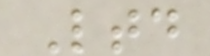Ltd
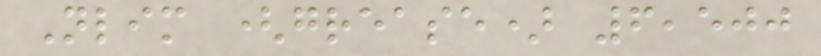Nlim (grease) 6,500
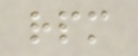rpm
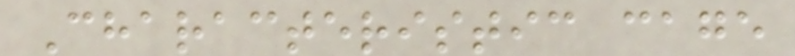Characteristic cage
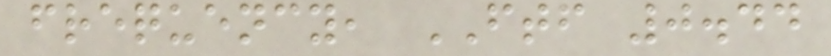frequency, FTF 0.44
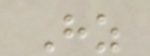Hz
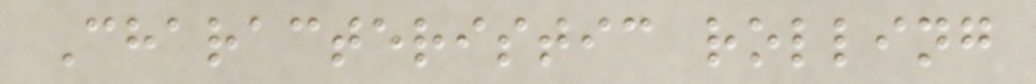Characteristic rolling
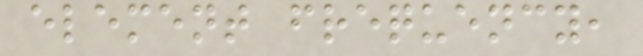element frequency,
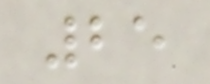25
